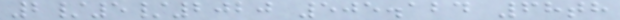2/5/2020 505.124 68th
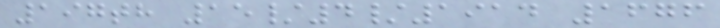197th 15/4/1914 1676
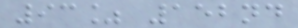93% 152nd
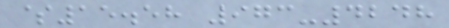$15.58 973-4248
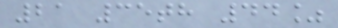21 35th 44%
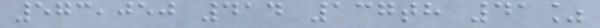573,050 414 137th 41%
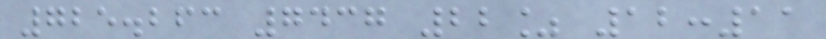725.263 7437 22% 12:11
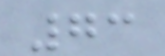73
